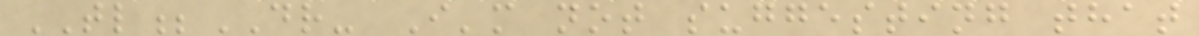TL;DR- I'm not suggesting that
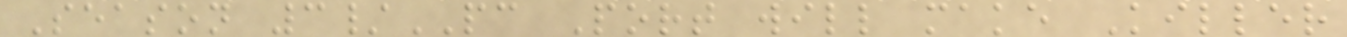Season 3/PC Port will make Killer
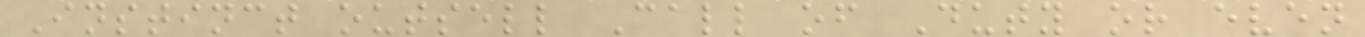Instinct outsell Call of Duty or even
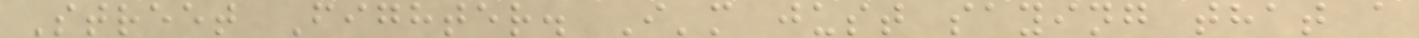Street Fighter. I'm just saying that a
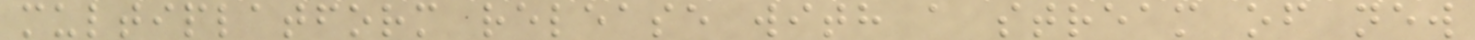multiplatform release with a stream of new
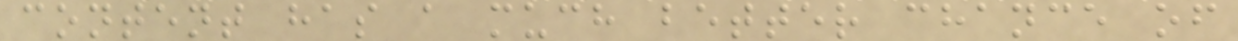content has a much better chance of
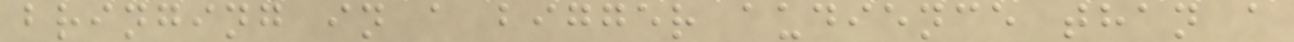bringing in a bigger audience than a
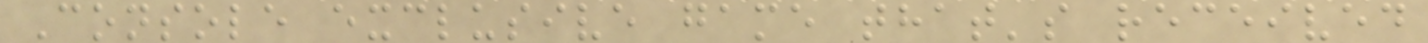Console exclusive game that's received
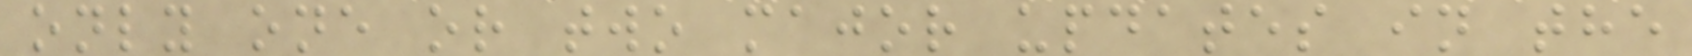only one or two major updates in the
